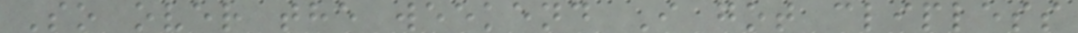So over the weekend I got clipless
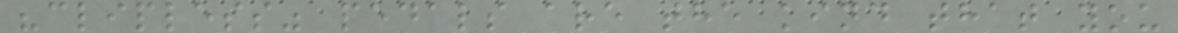"clipless" pedals are the kind that you
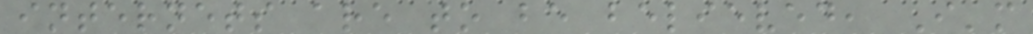internets are to be believed, I'm
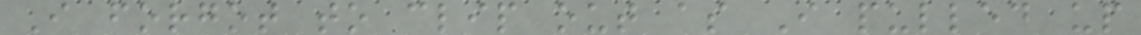I forgot to clip out as I pulled up
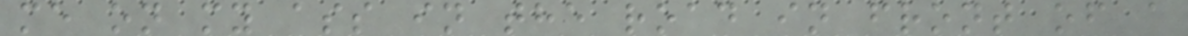me on my ass in the road in front of a
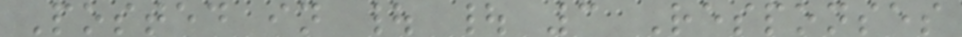Posted in | | 3 Responses
